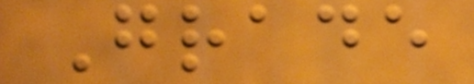Grade
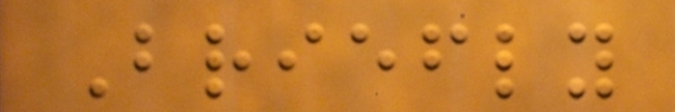Briefly
